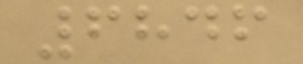6846
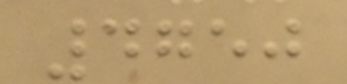4750
